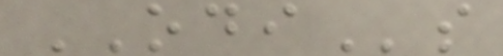ODIs
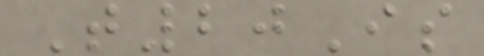T20Is
